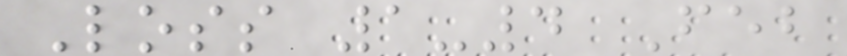Loss 1-4 Feb
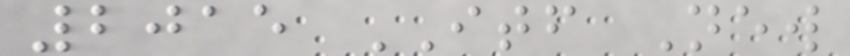2015 ITF New
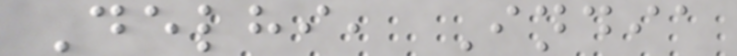Delhi, India
